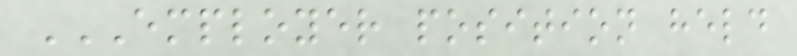EMPLOYER POSITION HELD
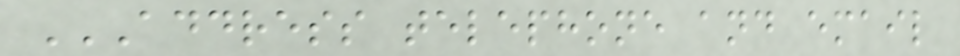ADDRESS TELEPHONE AND EMAIL
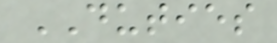DUTIES
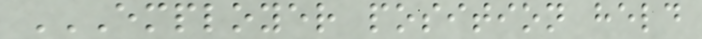EMPLOYER POSITION HELD
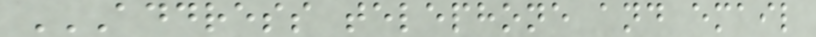ADDRESS TELEPHONE AND EMAIL
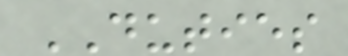DUTIES
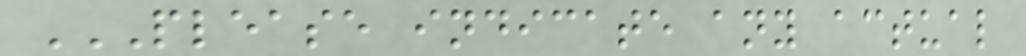PLEASE INDICATE ANY ACTUAL
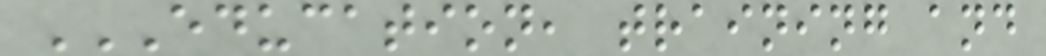EDUCATION, TRAINING AND
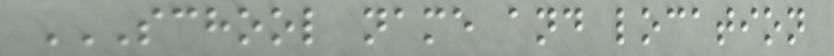SCHOOL NAME AND LOCATION
